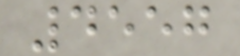4557
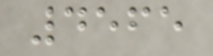4565
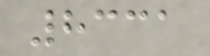8331
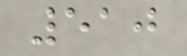510
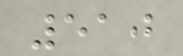510
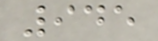945
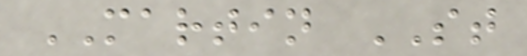MARTIN ST
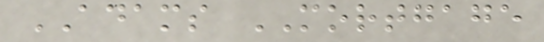ADAMS MORTGAGE
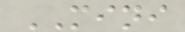MINI
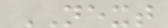NEXT
